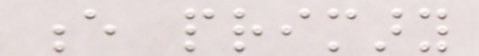e primary
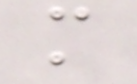more
